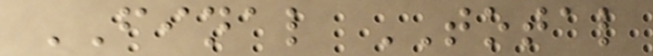FINAL TOTAL
